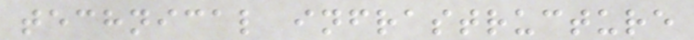technical infrastructure
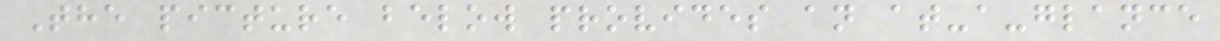The picture below provides an at-a-glance
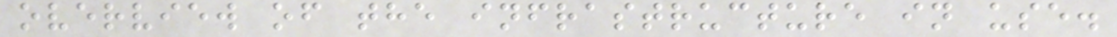overview of the infrastructure in use.
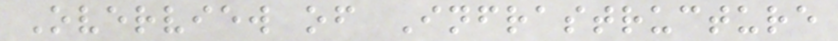Overview of Infrastructure
